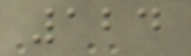124
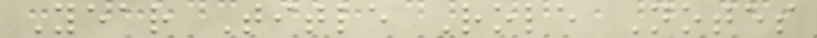Year Title Role Notes
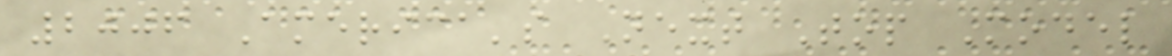2006 America's Next Top Model
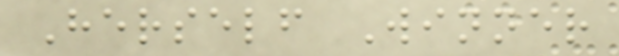Herself Winner
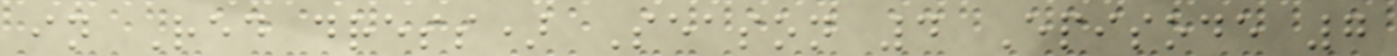in Red dress) Season 4 Episode 7
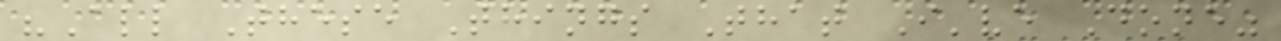"All These Things That I've Done"
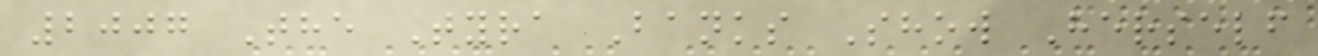2007 The Tyra Banks Show Herself
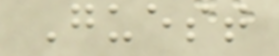Guest
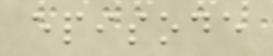episode
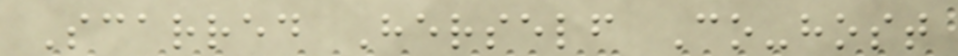Scarred Herself Co-host
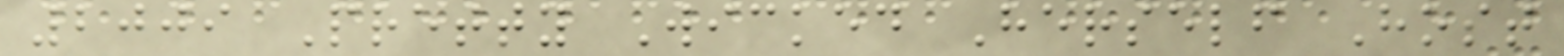2009 Pretty Wicked Herself Host
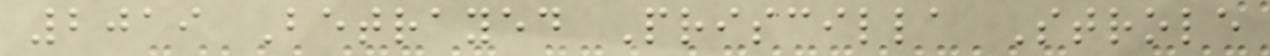2019 Betrayed Priscilla Strole
